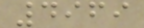4969
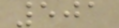501
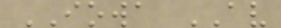IOWA AV
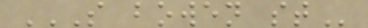S BOWEN ST
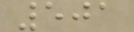501
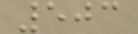503
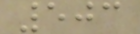503
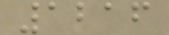1216
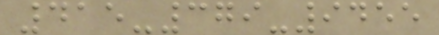415-379-9455
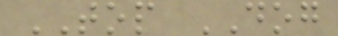TOP DOG
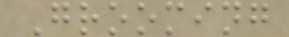Grooming
